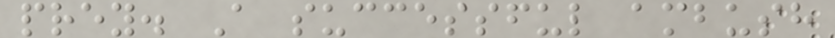prey. A successful ambush
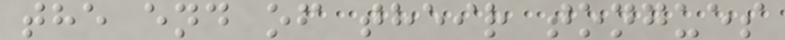the end of their tongues
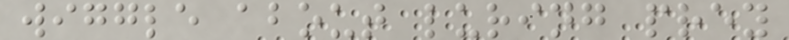wiggle about luring prey
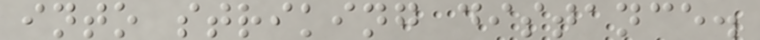into striking distance.
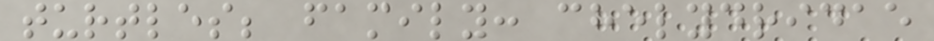turtles; family: chelydridae
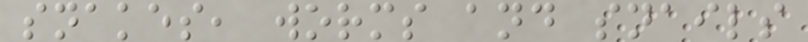snakes, worms and snails
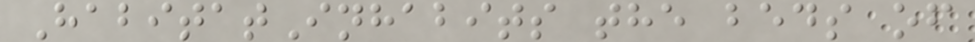HabitatInhabits the beds of
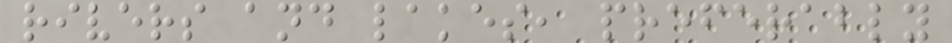rivers and lakes, preferably
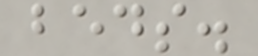beds.
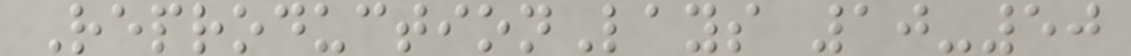ReproductionLays 10-50
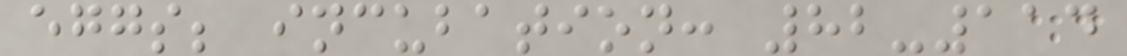eggs; incubation: 82-114
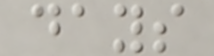days
